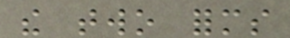the two forms
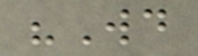"Would
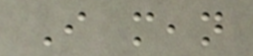I mean
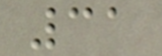31
